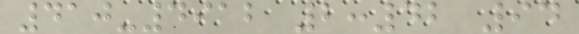410-4912 2:42 94
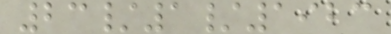23/1/1923
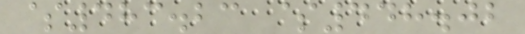$483.23 $448.02
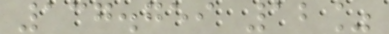137.759 12%
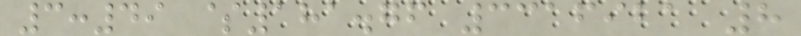3:49 $181.76 3316921 8
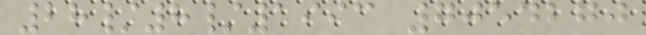28/8/1993 7054270
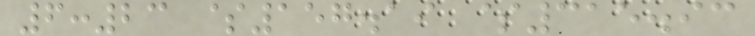6:23 $157.19 $315.93
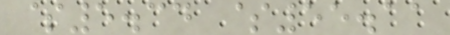$5.34 $55.11
